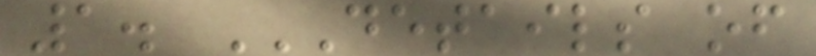1. DETAILS OF
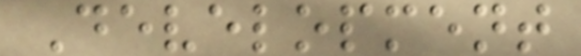Development
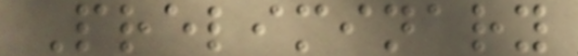Preliminary
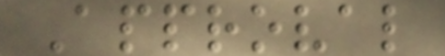Approval
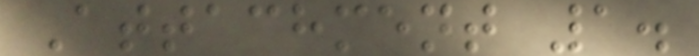Attachment 1.
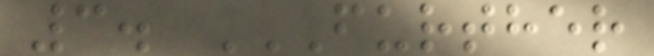3. FURTHER
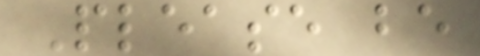Please be
